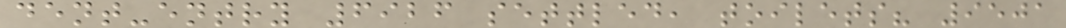dent-entry 6926 settled, toilets? 9501
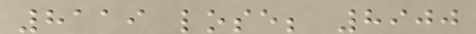8119 lose; 8900
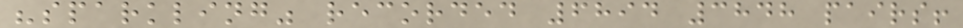"sparkling" recorded 6894 3848 pairs!
